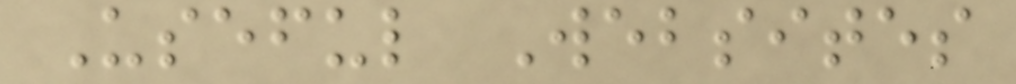Useful Websites
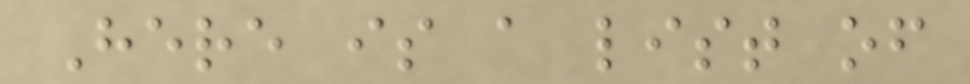Here is a list of
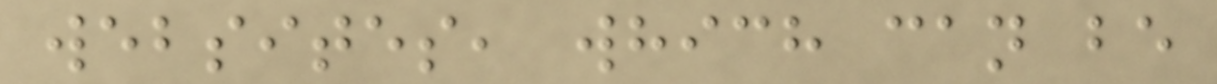websites, which can be
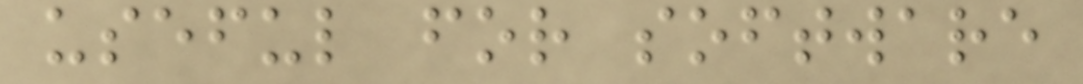useful for software
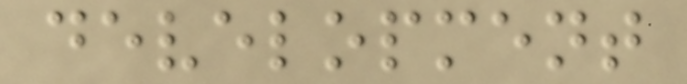development
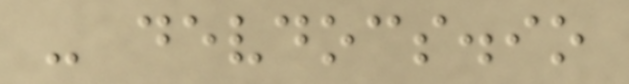- devdocs.io
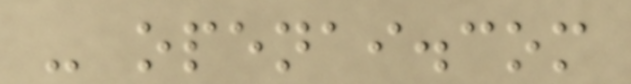- openai.com
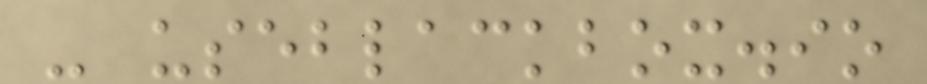- useblackbox.io
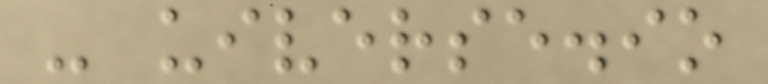- uiverse.io
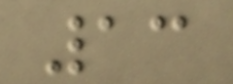13
